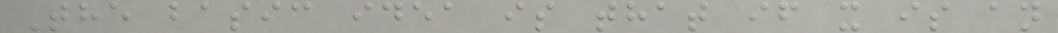The basic idea is that if x is an
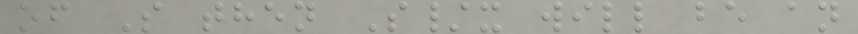of S then S/x will be an
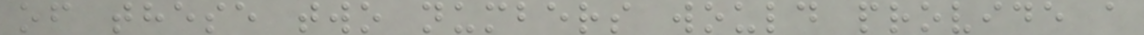of these two numbers would provide a
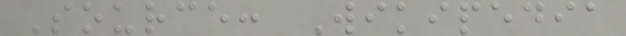Source: Wikipedia
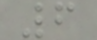6
